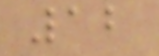12
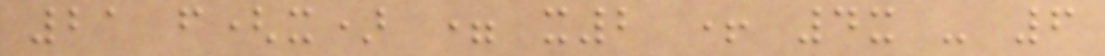21 f(x) = x2 + 4x - 6
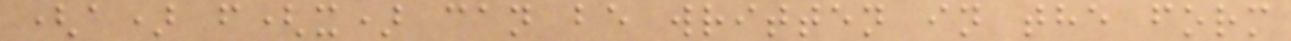(a) f(x) can be written in the form
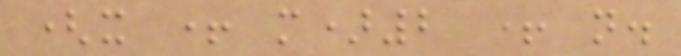(x + m)2 + n.
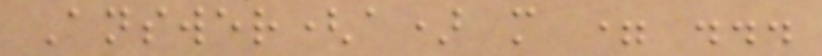Answer(a) m = ...
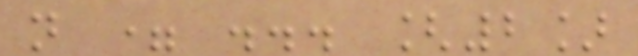n = ... [2]
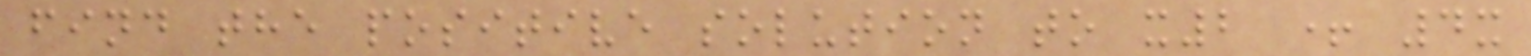find the positive solution to x2 + 4x
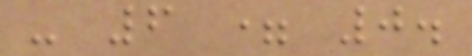- 6 = 0.
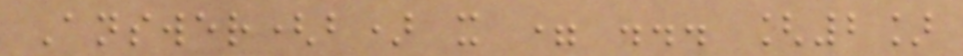Answer(b) x = ... [2]
